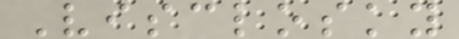Visclosky
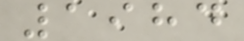1984
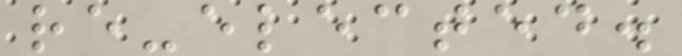re-elected.
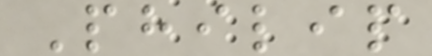Philip
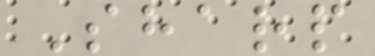Sharp
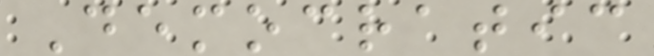Democratic
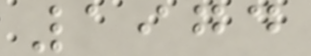1974
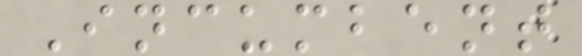Incumbent
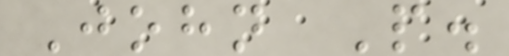John P.
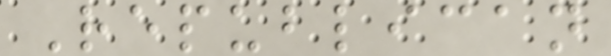Republican
